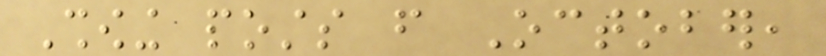Showing posts from October,
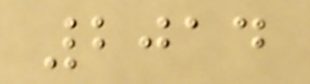2014
